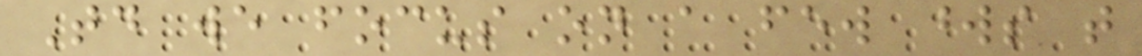Today we focus on a few words that
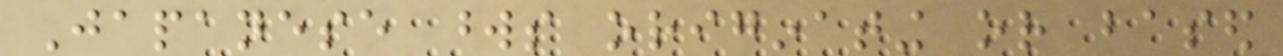Japanese words originating or based
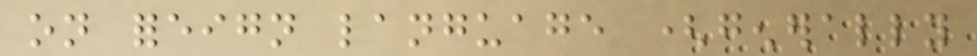on foreign language (generally
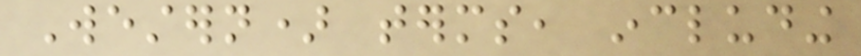Western) terms, including
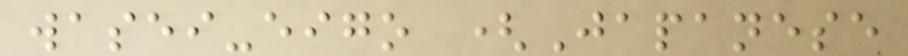wasei-eigo (Japanese
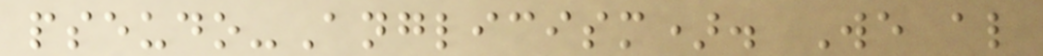pseudo-Anglicism). We also
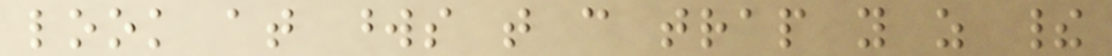look at words that can trap you as their
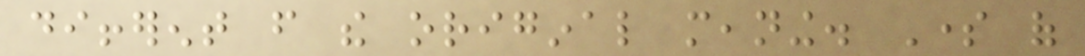different from the original meaning. Some of
